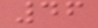46
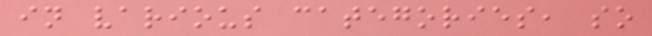in various categories, so
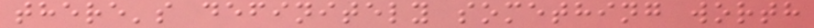there's definitely something worth
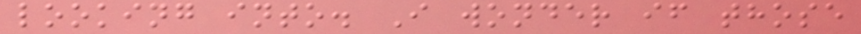looking into. I wonder if those
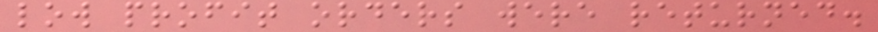low profit orders were returned.
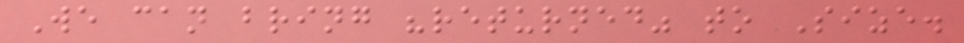We can bring "returned" to Size.
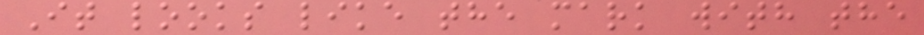It looks like the mark with the
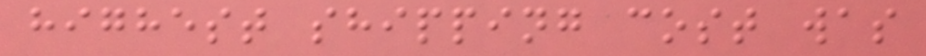highest shipping cost was
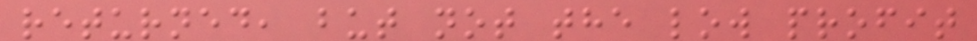returned, but not the low profit
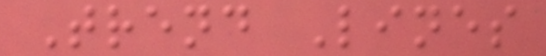Trend Lines
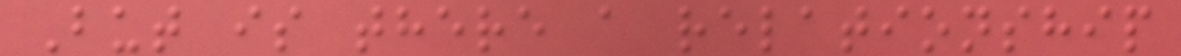But is there a relationship
